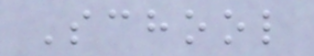School
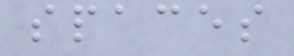spaces
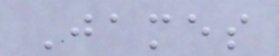James
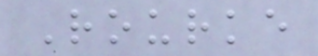Rourke
